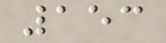153
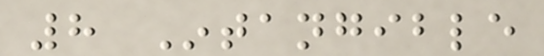8 Intangible
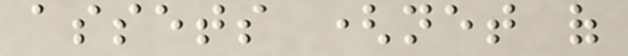assets (net of
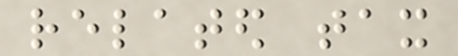related tax
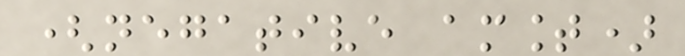(negative amount)
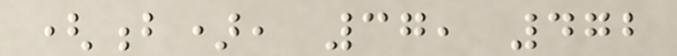(b), 37, 472
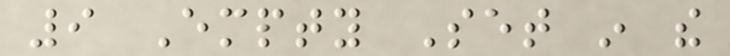9 Empty Set in the
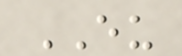EU
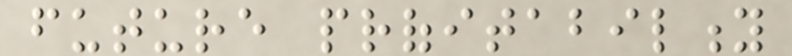future profitability
